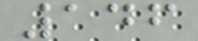146
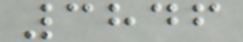3846
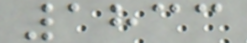1833
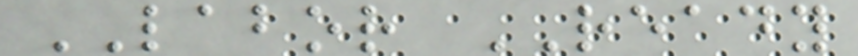LABOR READY
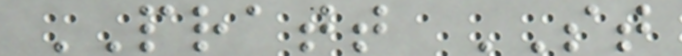PRATT ST
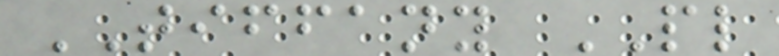TIFFANY PL
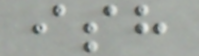ish
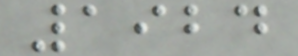1924
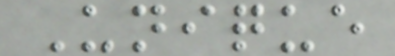Unique
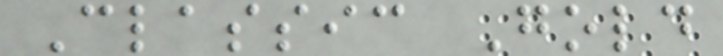Classic Gold
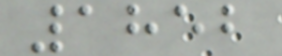1852
